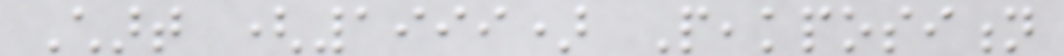Chart (1999) Peakposition
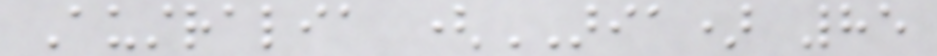Australia (ARIA) 85
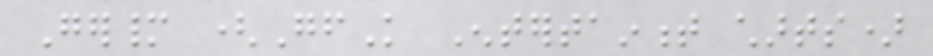Germany (GfK Entertainment charts)
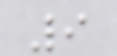9
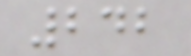242
